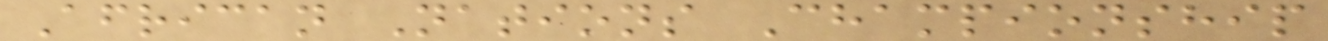African Nations Championship
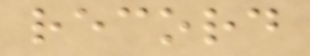record
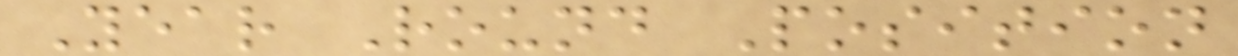Year Round Position
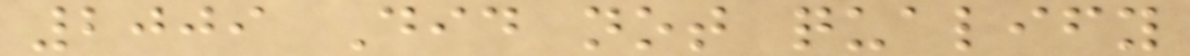2009 Did not qualify
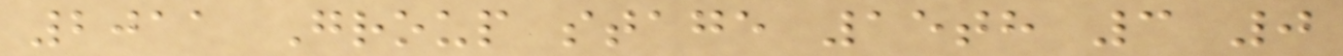2011 Group stage 15th 3 0
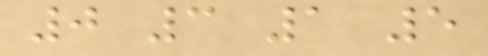0 3 1 5
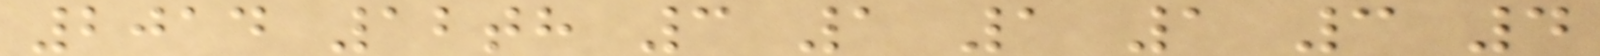2014 12th 3 1 1 1 3 4
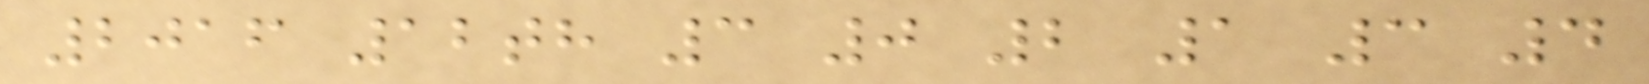2016 12th 3 0 2 1 3 4
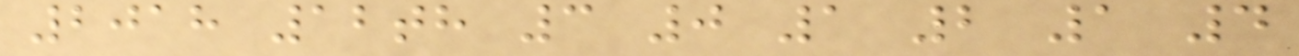2018 12th 3 0 1 2 1 4
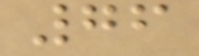76
